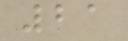21
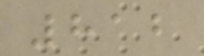812
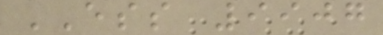ESS 9907
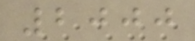2000
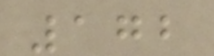172
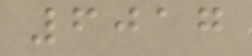6017
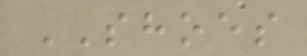SHOES
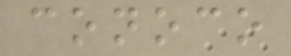conoco
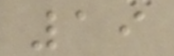19
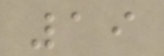19
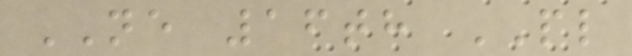NE 16th PL
